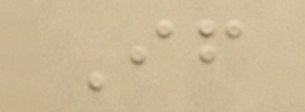If
